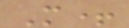M+
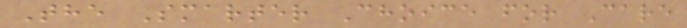The Smarter Choice for Care
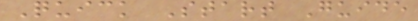Quick Start Guide
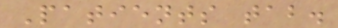Patients tab.
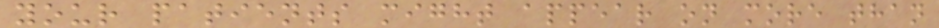your patients might appear on more than
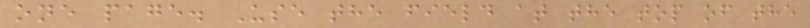one page. Use the field at the top of the
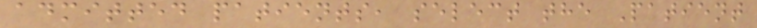admitted patients, select the Patient
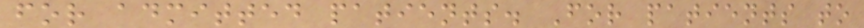for admitted patients. For patients to
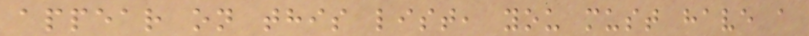appear on this list, you must have a
